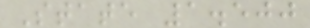State 1.500
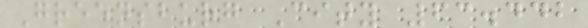Greensburg City 63.442
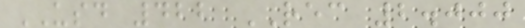USD 422 REC 2.000
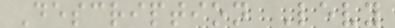Description Levy
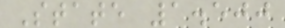State 1.500
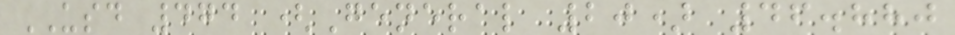USD 474 (General 20) 46.880
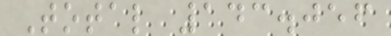Total 143.056
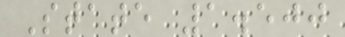State 1.500
